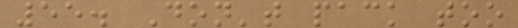55. Don't pack too
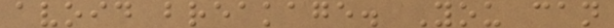avoid breakage. You can
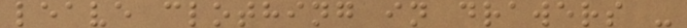leave clothing in drawers -
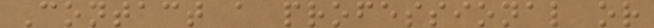Contact a professional or
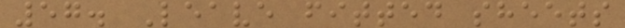57. Leave fitted sheets
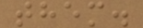them.
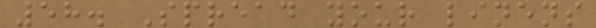58. Spread your linens
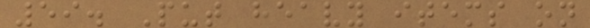59. Put heavy items on
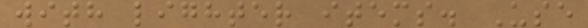with lighter items. Use
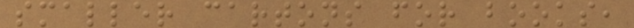smaller cartons for books,
